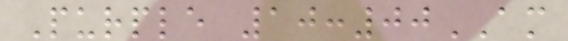Purple 10:00AM
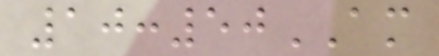10:50AM
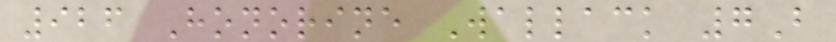926 Honorine Wallack 7B
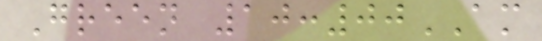Green 10:00AM
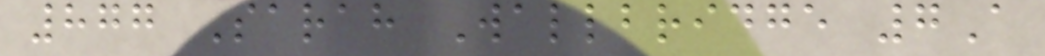877 Sarah Wallbridge 7A
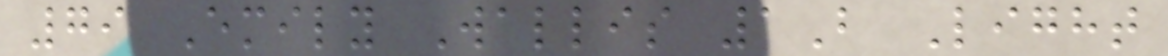79 Emily Wallis 1B Light
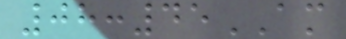08:45AM
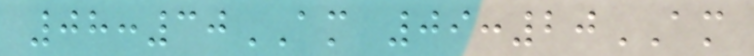08:30AM 09:20AM
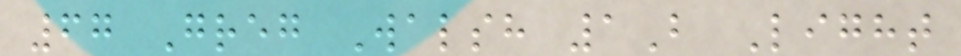67 Greg Walsh 1B Light
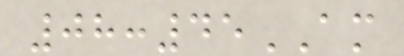08:45AM
